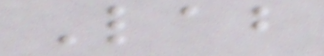Lab
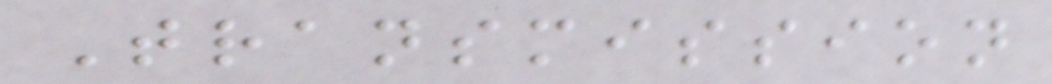Transmission
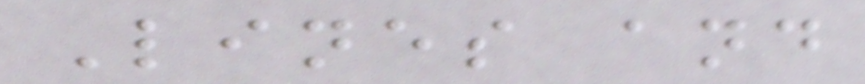Lines and
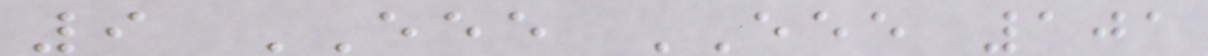9 EEE EEE 101
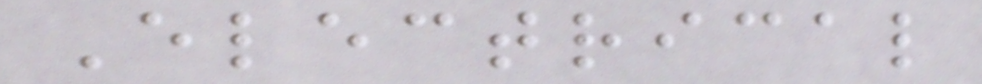Electrical
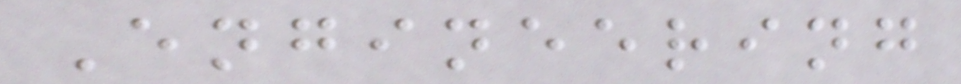Engineering
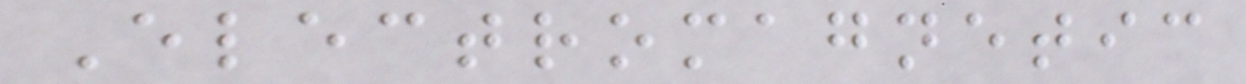Electromagnetic
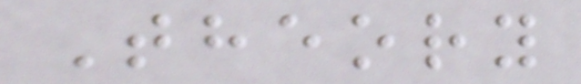Theory
